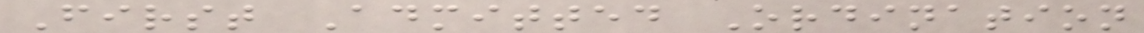First Admitted Ordination
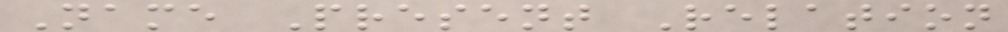Name Present Relation
